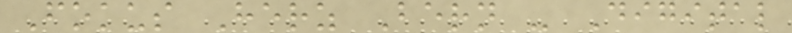Fokus Herz Bern - Digital
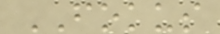FOKUS
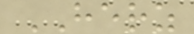HERZ
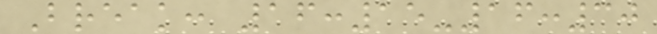Break: 16:15-16:30
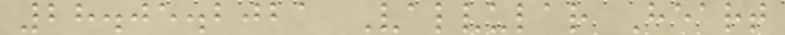28.05.2021 Valvular Heart
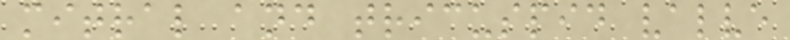mitral and tricuspid valve
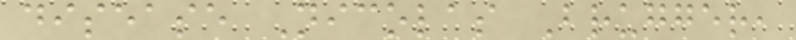disease Nicolas Brugger,
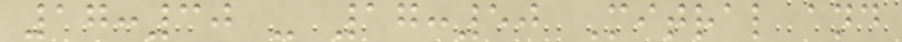17:30 - 17:50 Mitral and
